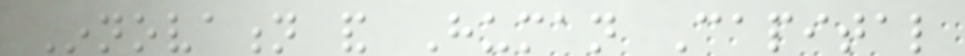Innovation and Human Capital
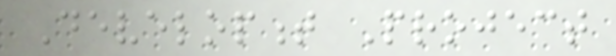Development Project
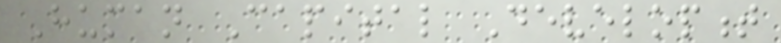Human Capital Development
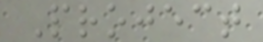Project
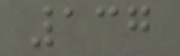137
